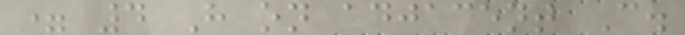= 4 H on adjacent C.
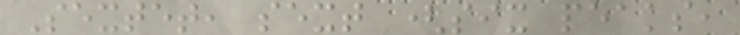Sextet, sext (six peaks,
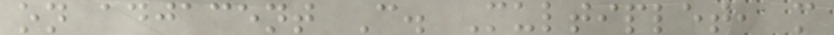on adjacent C. Multiplet, m
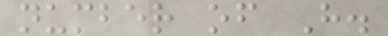number of H.
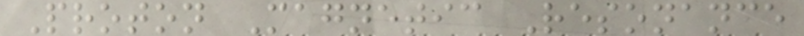Proton Magnetic Resonance
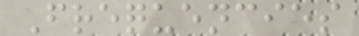Frequencies
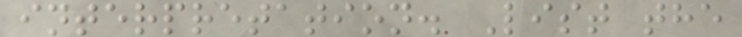interpretation. List the
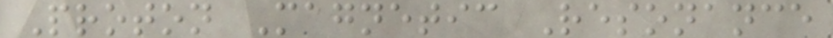Proton Magnetic Resonance
